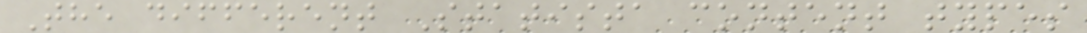The different Statista content types
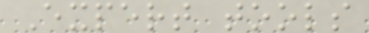Expert tools
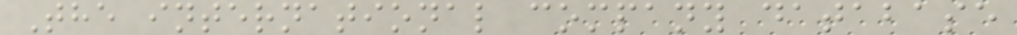The international company database
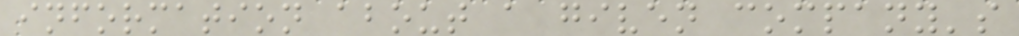information about a given company's
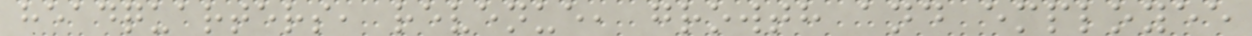headquarters, revenue, growth and employee
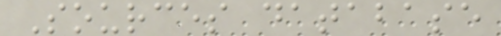Sources database
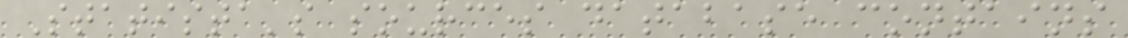Statista's sources database contains
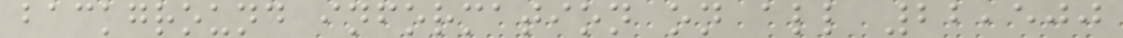background information on all 22,500
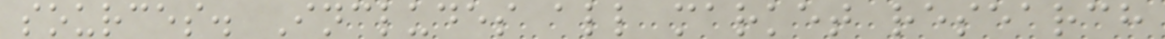sources. Includes all market research
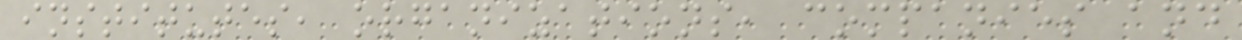institutes, organizations, companies and
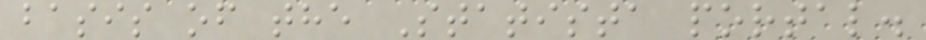basis of the Statista portal.
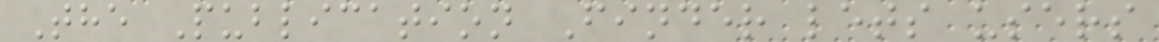The Publication Finder lets users
